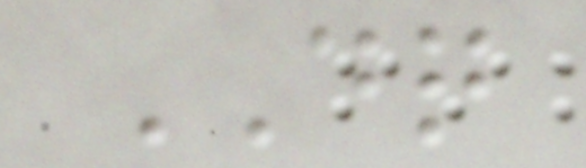DQ
